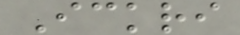Ickri
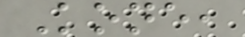Kone,
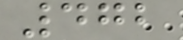472
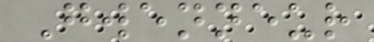Gwenneur
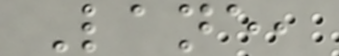Lane,
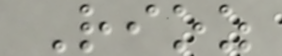Rioz
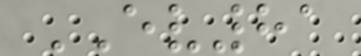EV81
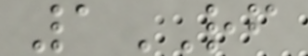1RF
